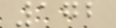172
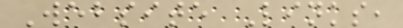Website Links,
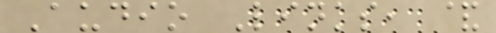Audio Links, &
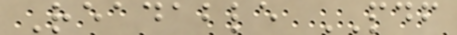Readable PDF
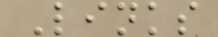Links
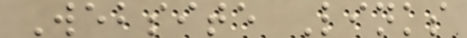Website Links
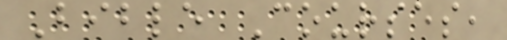Bible Courses,
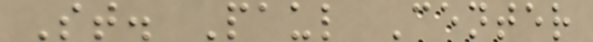St. Paul Center
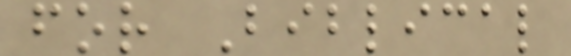for Biblical
